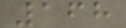168
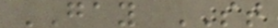GAY ST
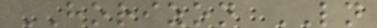HORIZON LN
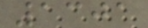1301
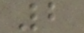2
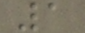1
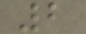2
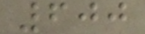600
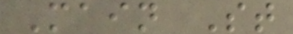Main St
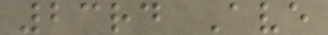23rd Ave
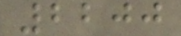2200
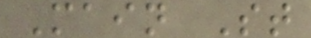Main St
